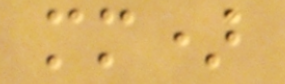mm)
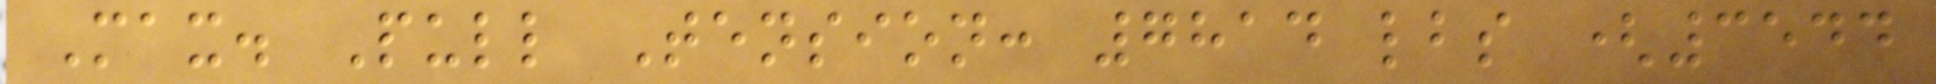Max. Pull Tension: 7814 lbs (3544
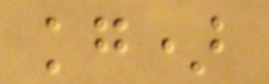kg)
